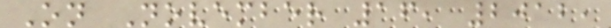On November 16, 2012,
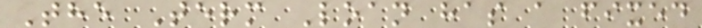The Term Loan has a fixed
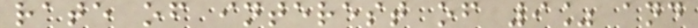rate of interest of 9% and
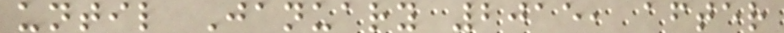until January 2015, after
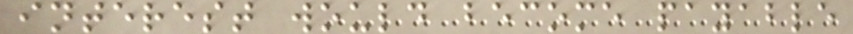interest would become payable
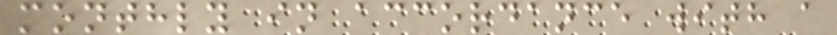monthly in accordance with a
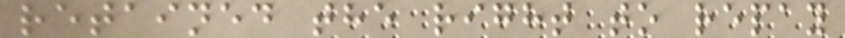retained the right to repay
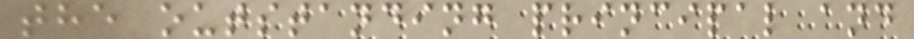the outstanding principal and
